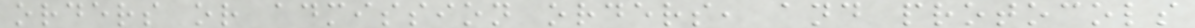orders or admission orders, and protocols
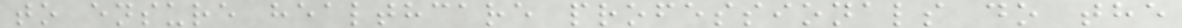to ensure healthcare professionals do the
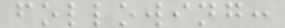following:
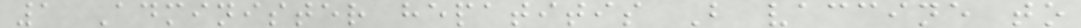1 Administer hepatitis B vaccine to
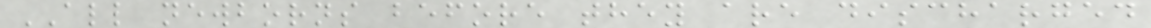ALL newborns before they are discharged
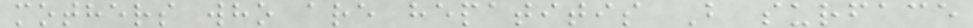mothers who are hepatitis B surface
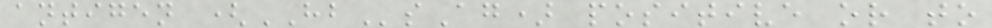antigen (HBsAg) positive or to
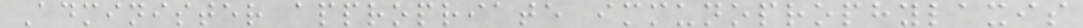Administer appropriate immunoprophylaxis
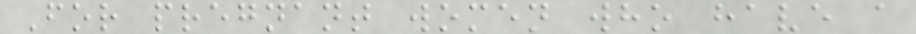For pregnant women who have a
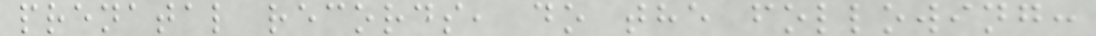prenatal records, do the following:
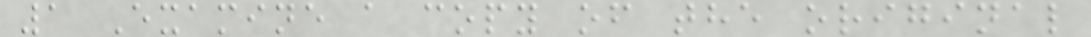1 Examine a copy of the original
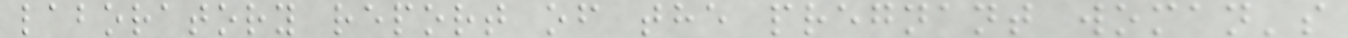laboratory report of the pregnant woman's
